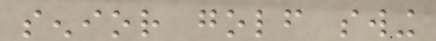senior golf swing
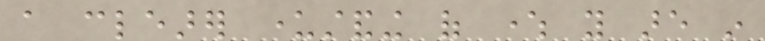a clearer understanding of where you are in
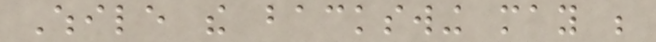While the backswing may be
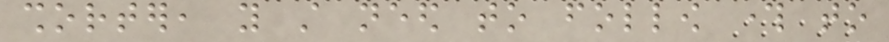shorter, you still need to follow through to
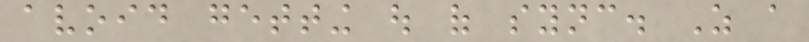avoid getting out of sync. As a
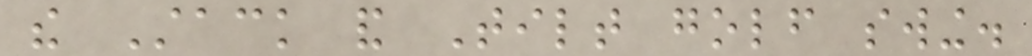the Stack and Tilt golf swing.
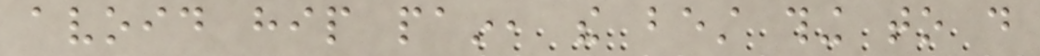avoid hip pain, the best thing to do
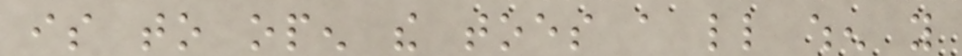is to open the toes a little when you
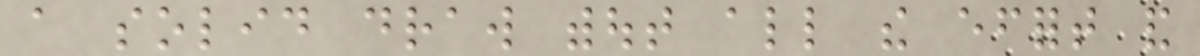a solid draw without all the effort and
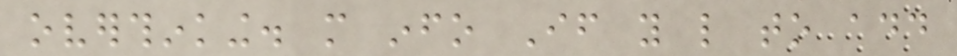overthinking. more info If you like to add
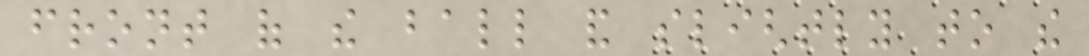front of the ball and slightly to the
